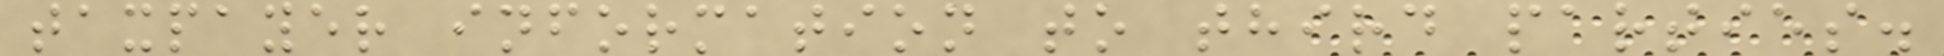taxpayer information to third parties.
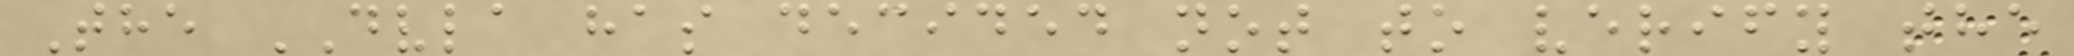The DVLA has decided not to verify the
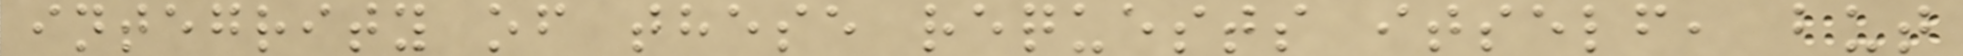integrity of these requests itself, but
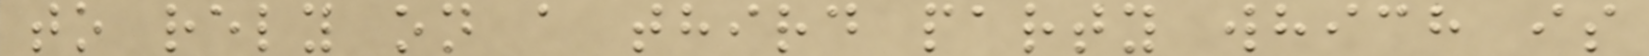to rely on a third party which is
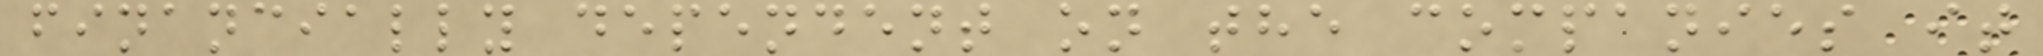financially dependent on the companies it
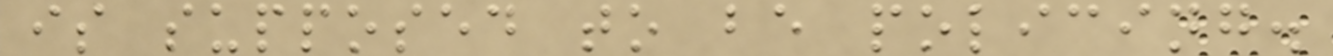is supposed to be policing.
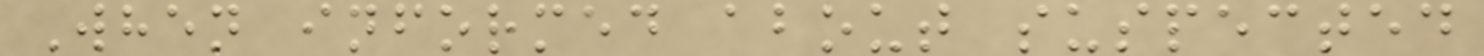When informed about suspected
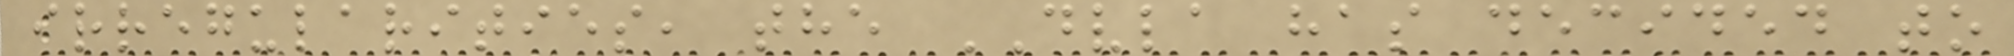irregularities, the DVLA has decided to
